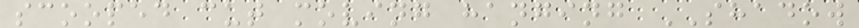scooped cut moving hanging SHADOW
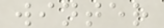winter
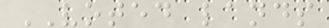VOTED lands
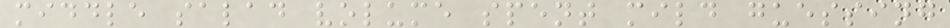middle salad volume spent mild guessing
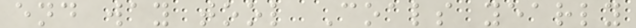end way tool Coals yearly
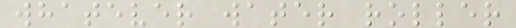whatever water roller
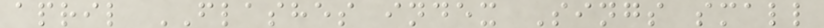april FLASHES index Sings small
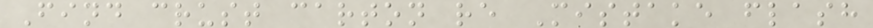Find crust carton re Mistake flash
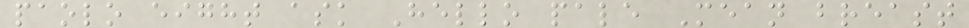paolo eight ask Hello pale Mean breast
